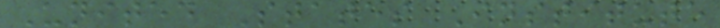United States Institute
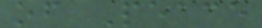of Peace
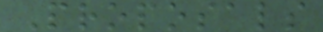Proposals
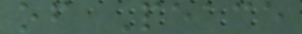of Peace
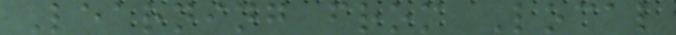Learning from Local
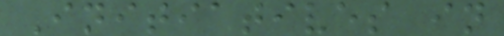Initiatives in
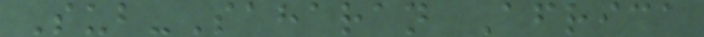Sub-Saharan Africa
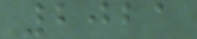2021
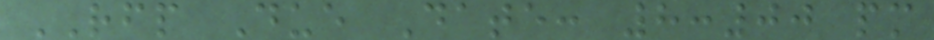RFP Due Date: 8:00 pm
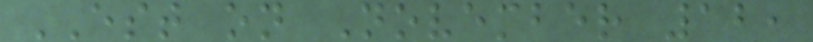EST on November 12,
